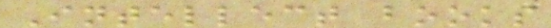Intellect books
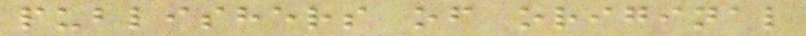publishers of original
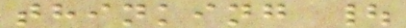thinking |
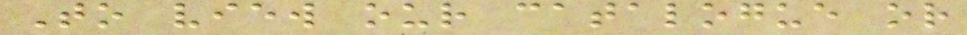To view our catalogue or
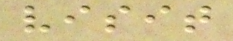visit
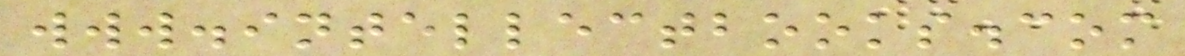www.intellectbooks.com
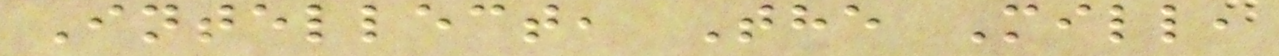Intellect, The Mill,
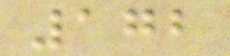172
